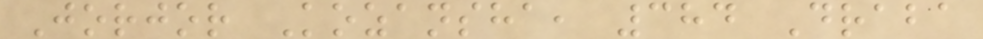Jorjor Kozansha, 384 Draba
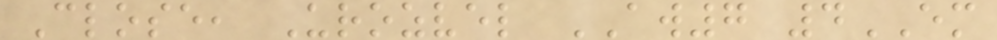Close, Urozvel AW7 4EM
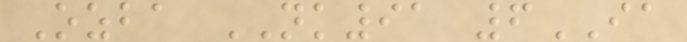Ozba NK91 6IA
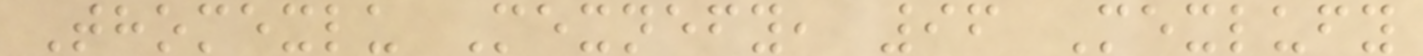Thomexlu Mexnefy, 96 Mexlufy
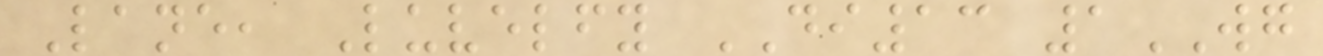Lane, Luvelfy DI13 1WG
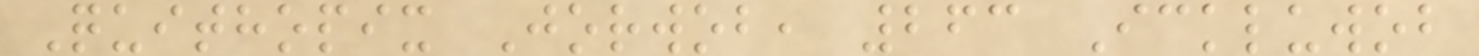Quithopix Jorwob, 263 Ickluwob
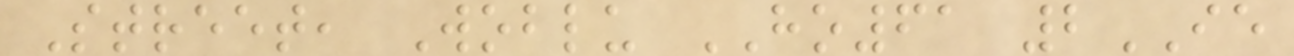Street, Woblu HO61 2IE
